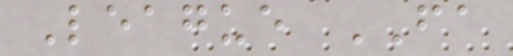League FA
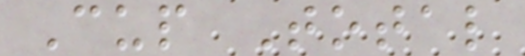Cup Total
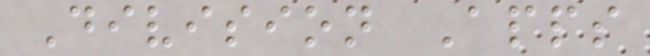Division Apps
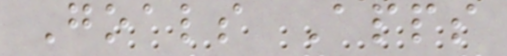Goals Apps
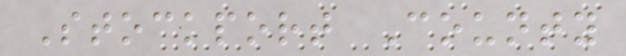Stockport County
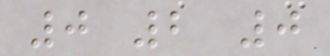0 2 0
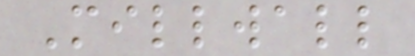Millwall
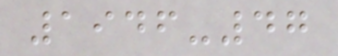1946-47
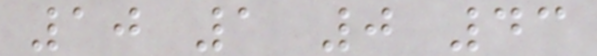10 1 0 43
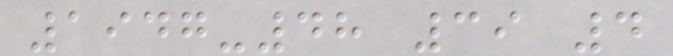1947-48 39 4
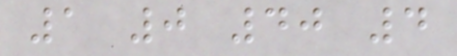1 0 40 4
